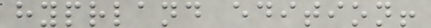hyprland edition!
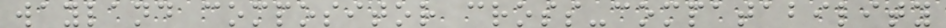wayland compositor cross-compatability
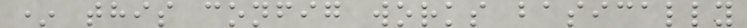* this config works basically
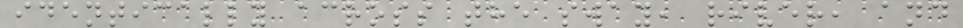identically across the sway, river, and
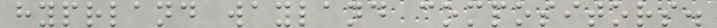hyprland wayland compositors.
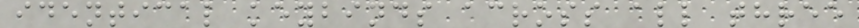identical keybinds across all three
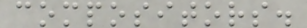compositors.
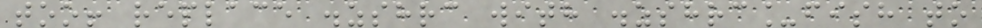too! replace .zshrc with .zshrc_fish to
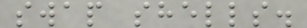swap shells.
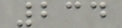234
